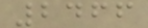2466
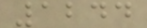1244
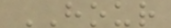HOUR
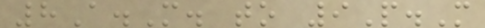8A.M. to 9P.M
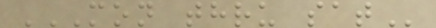MON THRU SAT
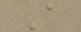A
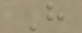H
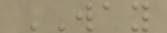WAY
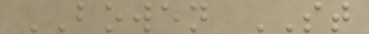BOWEN ST
